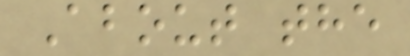About the
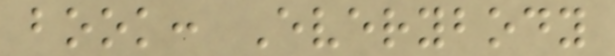book: Everybody
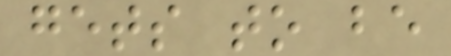gets to be
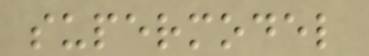supermodel
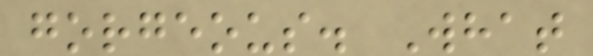gorgeous. What
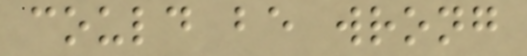could be wrong
